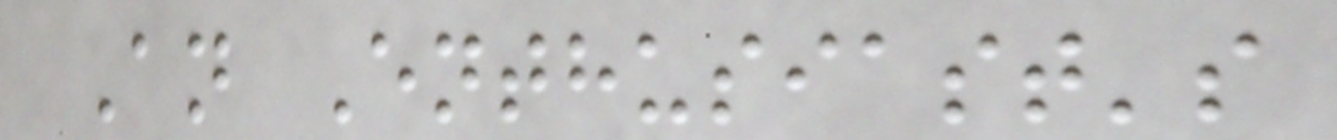An Enthusiast's
